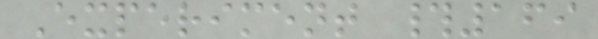Experiment #169
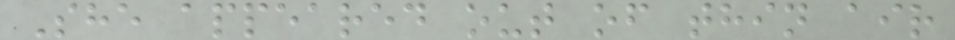She appeared out of thin air
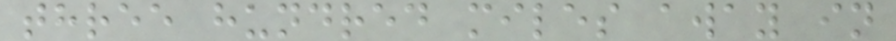three hundred miles away in
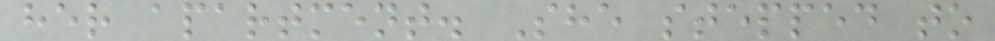her apartment. She stepped to
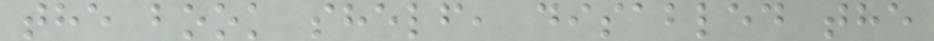the book shelf, disabled the
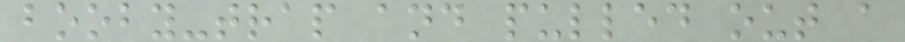booby-trap and pulled out a
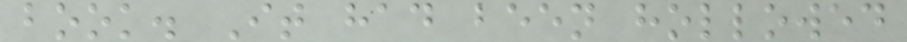book. It had been hollowed
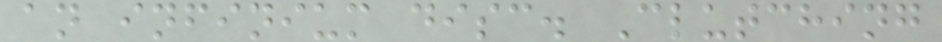an infinium disc. Clutching
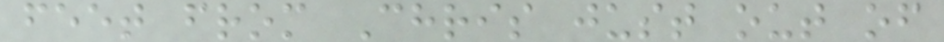feet from Chris just out of
